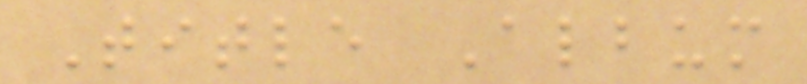Title Album
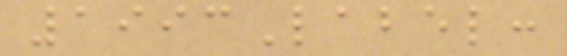1993Label:
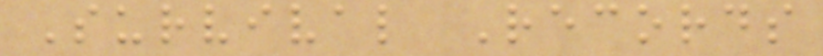Survival Records
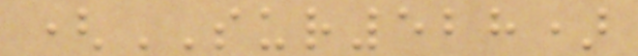(SUR528)
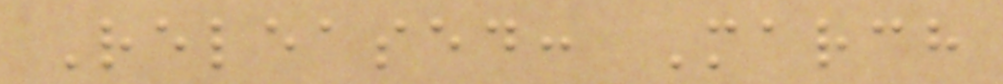Released: March
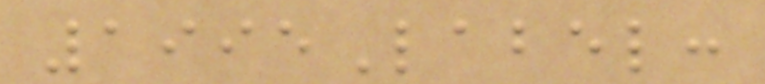1995Label:
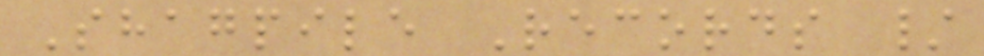Shagpile Records /
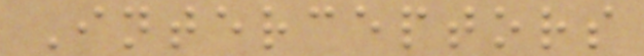Interceptors
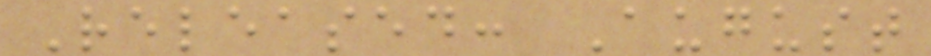Released: August
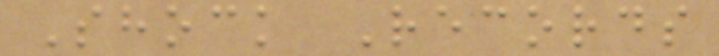Shock Records
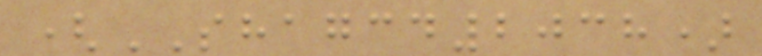(SHAGCD2038)
